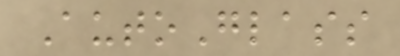AutoGlass
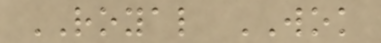ROYAL WOK
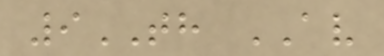9TH AV
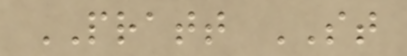PRATT ST
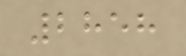2858
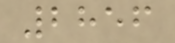2856
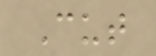Cut
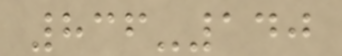836-140
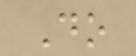Do
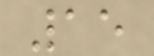15
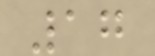17
